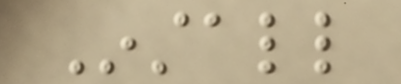Install
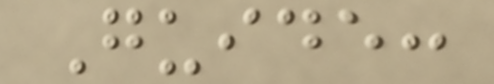Guide:
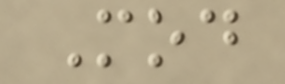Mod
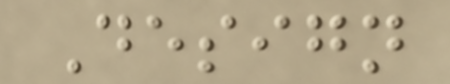Design
